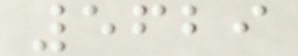5629
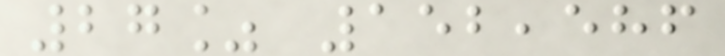27% 152,586
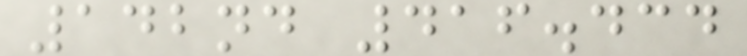142nd 416.434
